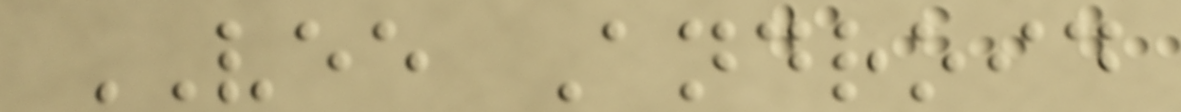VEE Android
